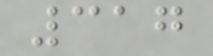317
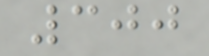300
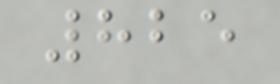825
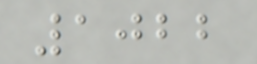1022
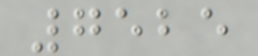7525
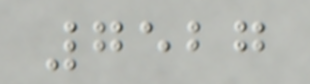7527
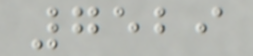7529
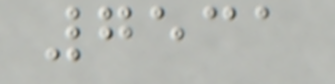7531
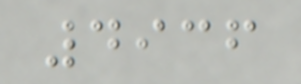4936
